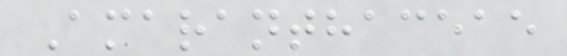Amaranthaceae
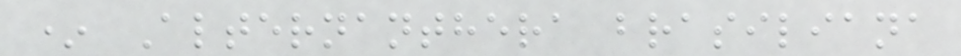* Alternanthera brasiliana
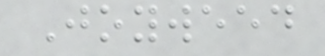Joyweed
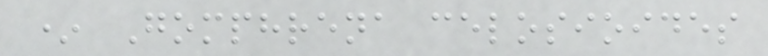* Gomphrena celosioides
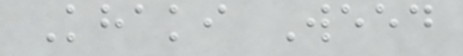Khaki Weed
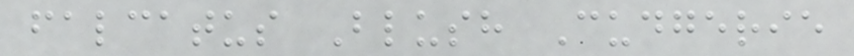falcatus Blush Cudgerie
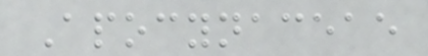Apocynaceae
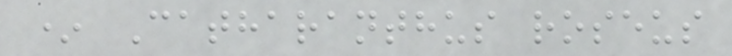* Catharanthus roseus
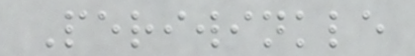Periwinkle
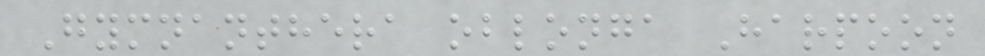Gymnanthera oblonga Harpoon
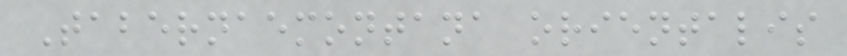Tabernaemontana orientalis
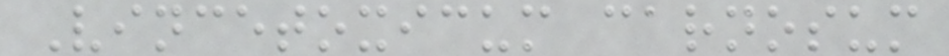Vincetoxicum carnosum
